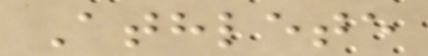Athlete
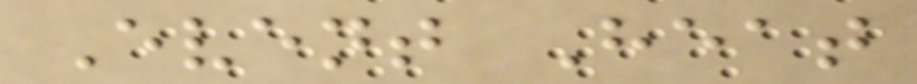Event Heat
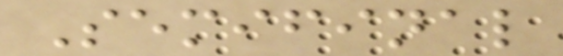Semifinal
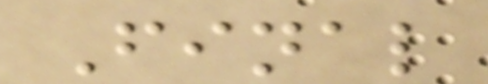Final
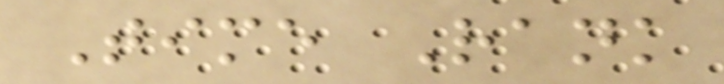Time Rank
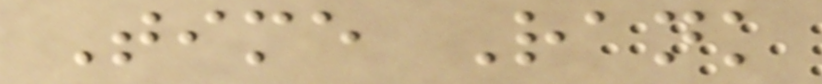Time Rank
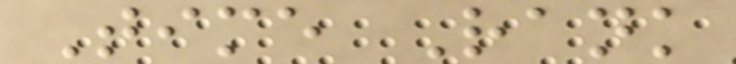Time Rank
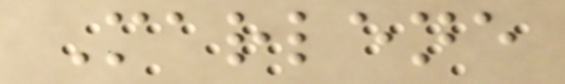Marlene
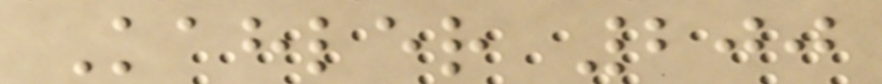Kahler 200
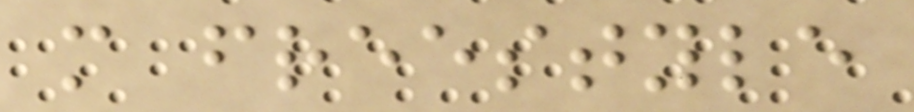m freestyle
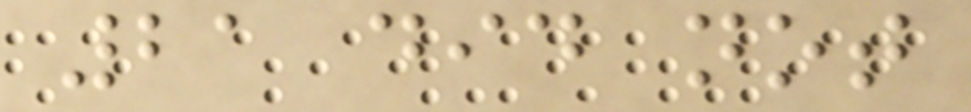21 did not
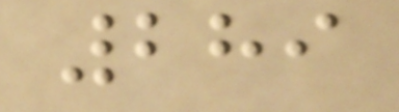289
